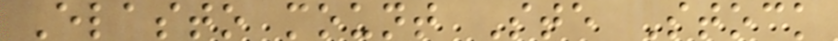Elasto mount Ste Stock
